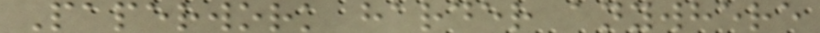Paperwork harder anywhere
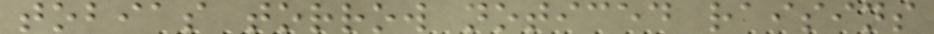tobias torrow noticed raisins
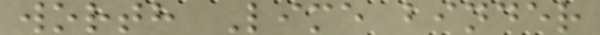worth Lime binder
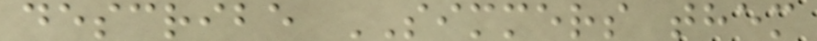describe SIMMERS them
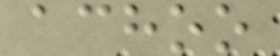achoo
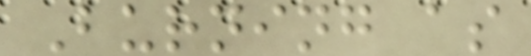Burning as
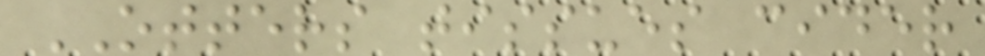OTTERS tissues cider
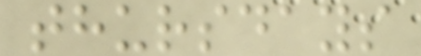thursdays
